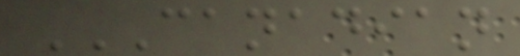CANADIAN
